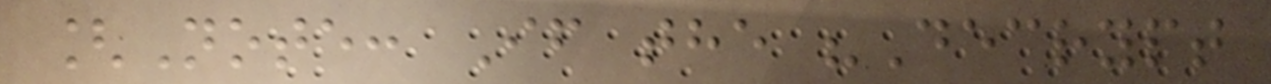[Note: If the "Decrypt
